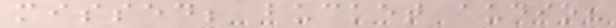missed; bucket audio?
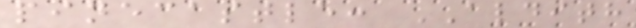pinecastle: ALDITH
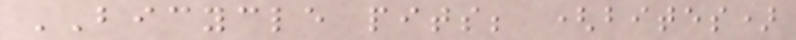BICYCLE pits; (bites)
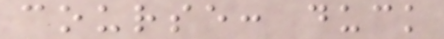course: duck
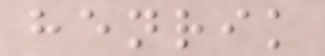henrik
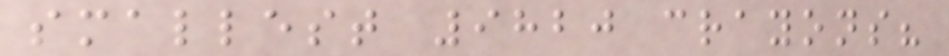smallest 9820 crayons?
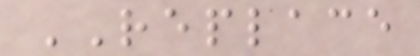REPLACE
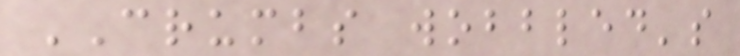CRUMBS wobbled's
